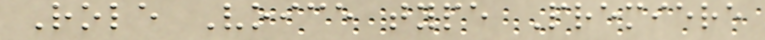Role Voice type Premiere
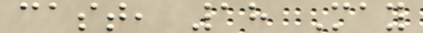cast, 18 May
